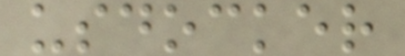usdocker
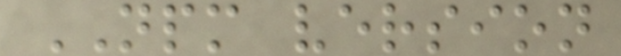NPM version
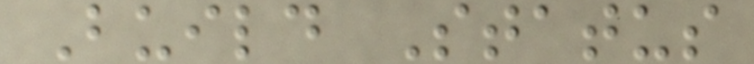Build Status
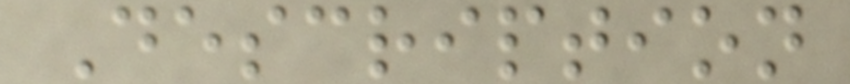Description
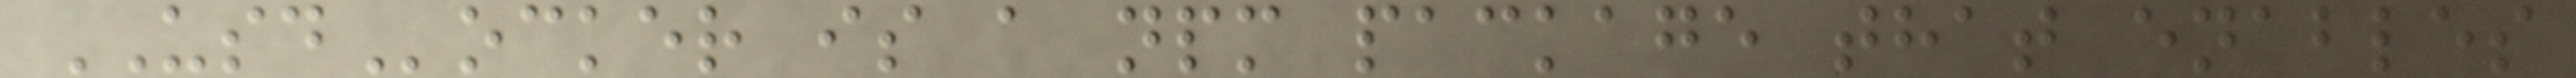USDocker is a npm package that enables
